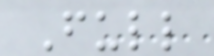Full
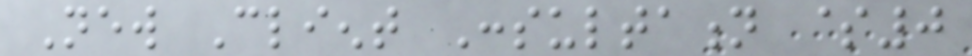New Client Consultation $0
